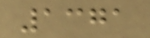1371
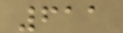611
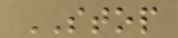STOP
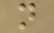n
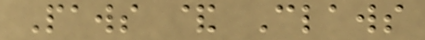Paws & Claws
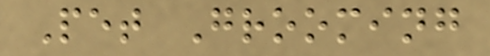Pet Grooming
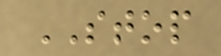STOP
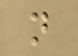n
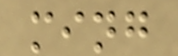ming
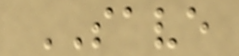SAVE
